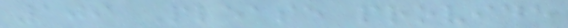109 Please provide
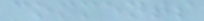comments
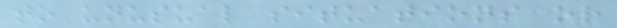to unusual situations or
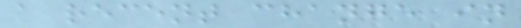a recent change in
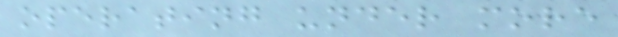operating under more
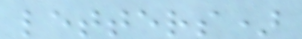letters)
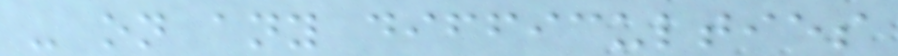- on any difficulties
